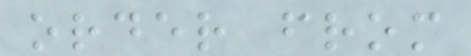order from
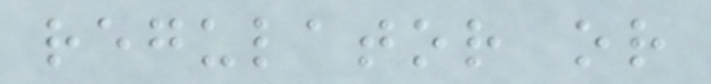regulator or
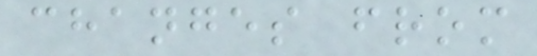changes from
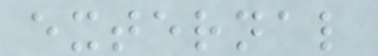external
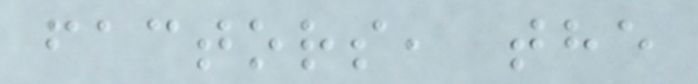factors, the
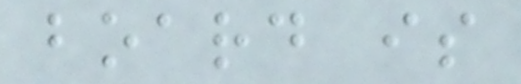board is
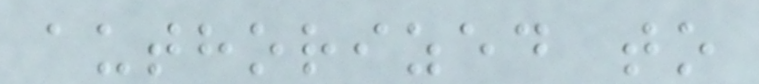authorized to
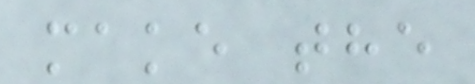make the
